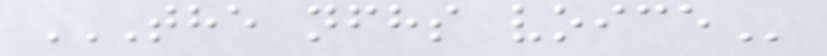THE NFHS VOICE
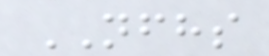NFHS
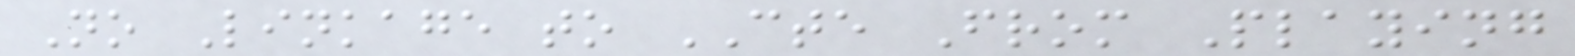No Linkage to CTE From Playing
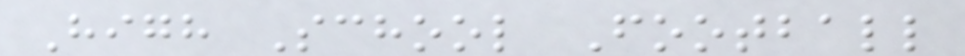High School Football
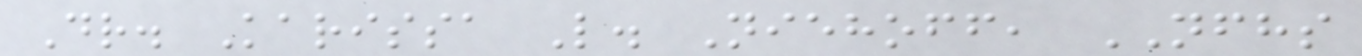Dr. Karissa L. Niehoff, NFHS
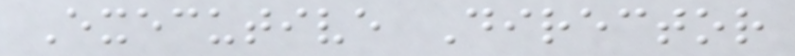Executive Director
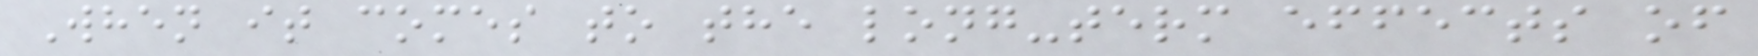When it comes to the long-term effects of
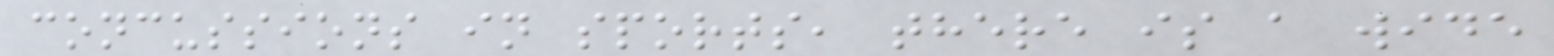concussions in sports, there is a wide
